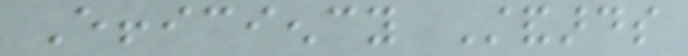Efficiency Standards
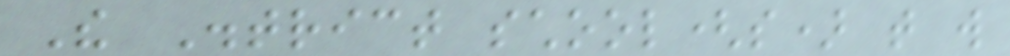The District school(s) that will
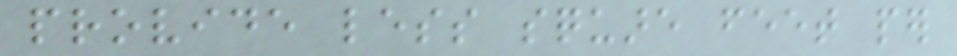provide less square feet per
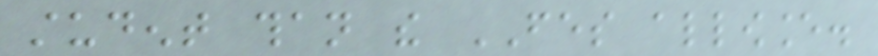student than the FES allowance.
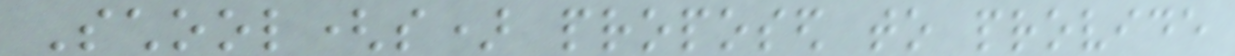School(s) proposed to provide
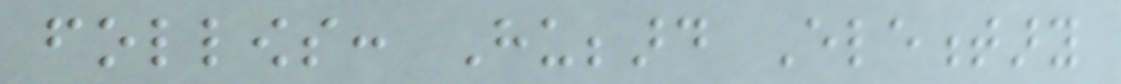follows: Hubbard Elementary
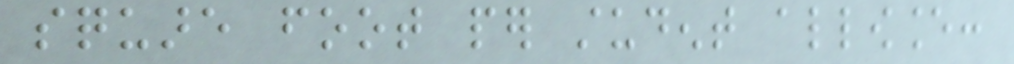square foot per student allowance:
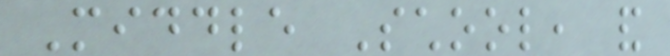Middle School, and
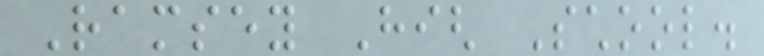Ramsey High School.
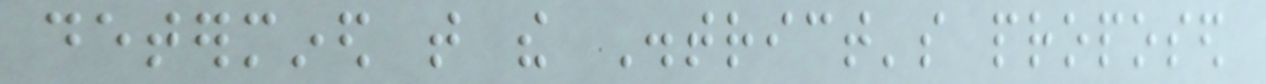determined that the District's proposed
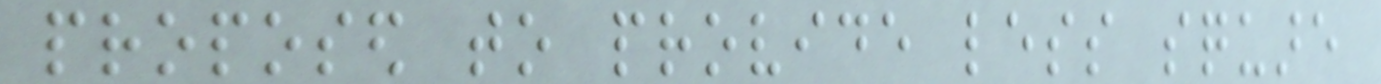proposed to provide less square
